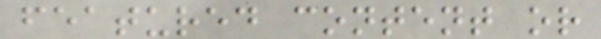featured content or
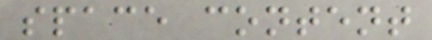space content
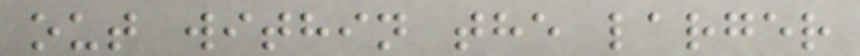out within the larger
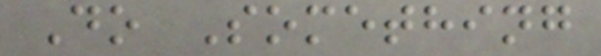Do Something
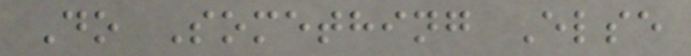Do Something Else
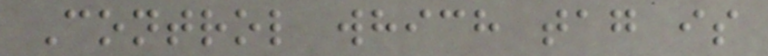Control which tag is
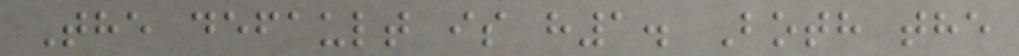The default is h1. Both the
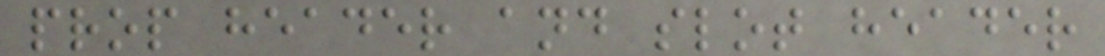prop header and slot header
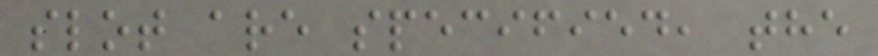slot are specified, the
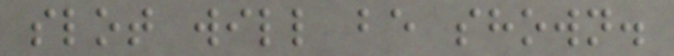slot will be shown.
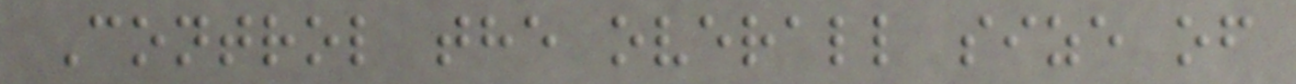Control the overall size of
